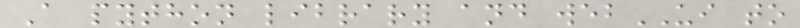A python library and webUI to
